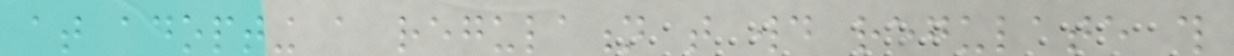at adopting a regulation that would regulate this
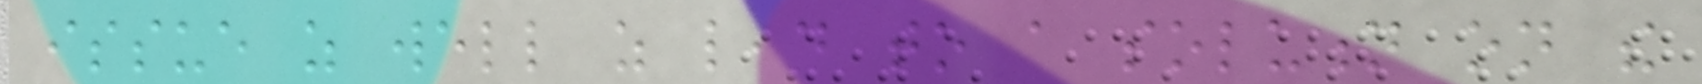issue as well as lead to a solution on the
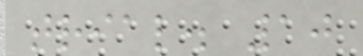trial. 10
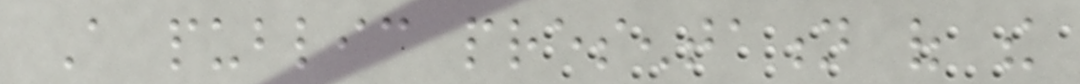A public presentation of the
